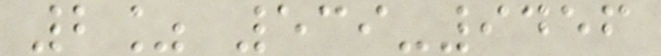2% 539-9456
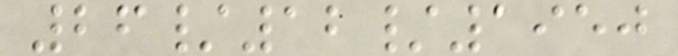26/12/1950
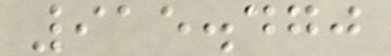915.470
